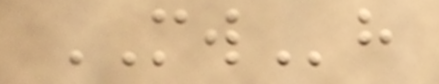MWh
